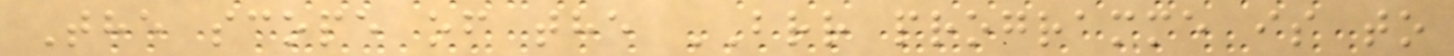The scope of the BRR programme is to
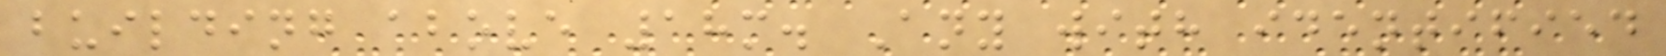building above 18m. Any with identified
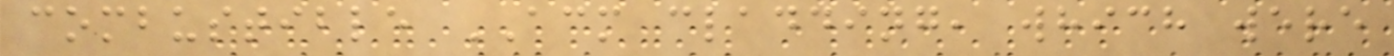combustible ACM cladding, which were
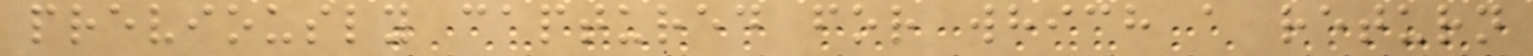previously captured for which a return
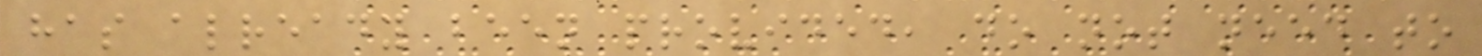has already been provided, do not need to
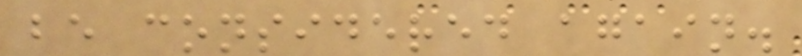be considered again.
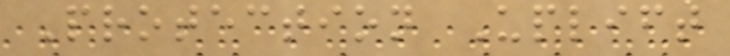Protection Uplift
